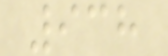938
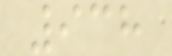938
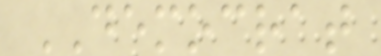DEMOCRAT
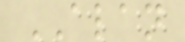ALAN
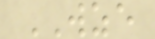WZE
